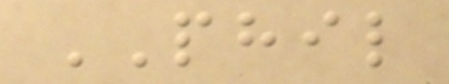PHIL
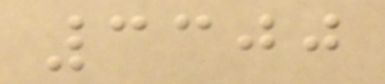3300
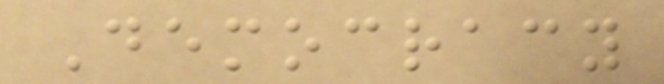Democracy
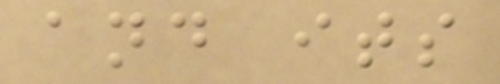and its
